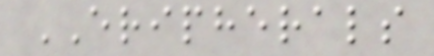ERIPHERALS
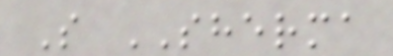S SHERMA
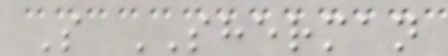S SHERMAN
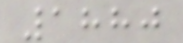1880
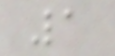1
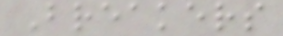Breakers
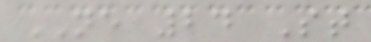NE 24 St
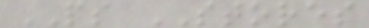PS STORES
